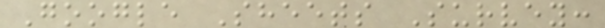Google Sheets Survey:
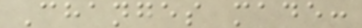Changes made:
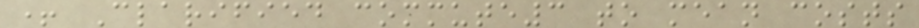+ Clarified commute3 to mean costs
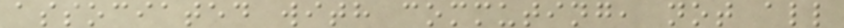associated with commuting, not all
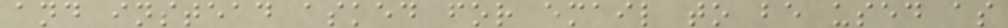and instead asked for email to be used as
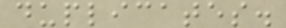duplicates.
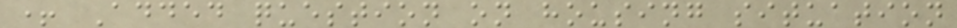+ Added question on housing situation
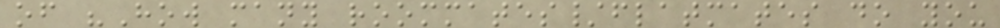of "How many roommates/flatmates do you
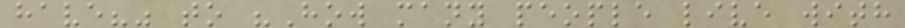have?" to "How many people live with
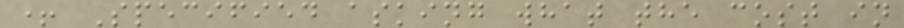+ Specified asking what the cost in
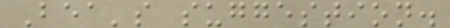Bea's suggestion.
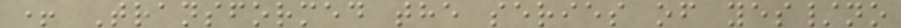+ Transformed the series of yes/no
